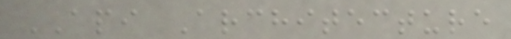API Architecture
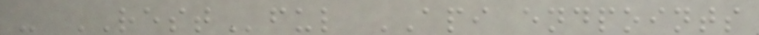- RESTful API endpoints
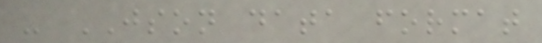- JSON data format
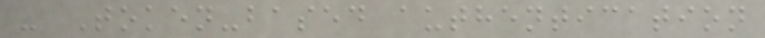- Token-based authentication
